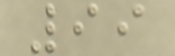99
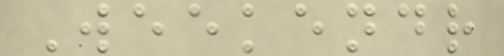Weekendr
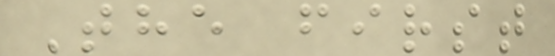The first
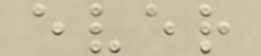ever
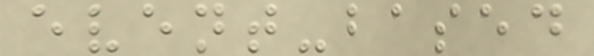event-based
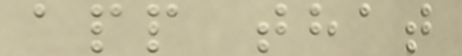app that
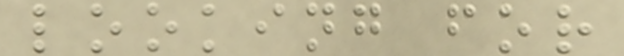looking for
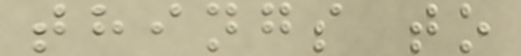things to
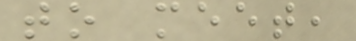to meet,
